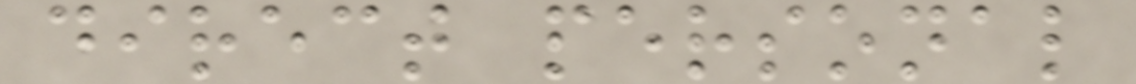direct personal
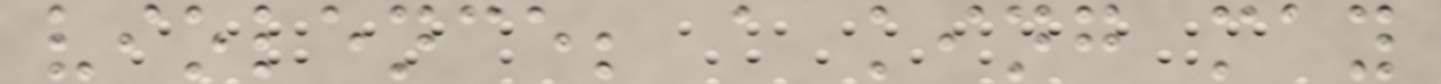violence; a king may
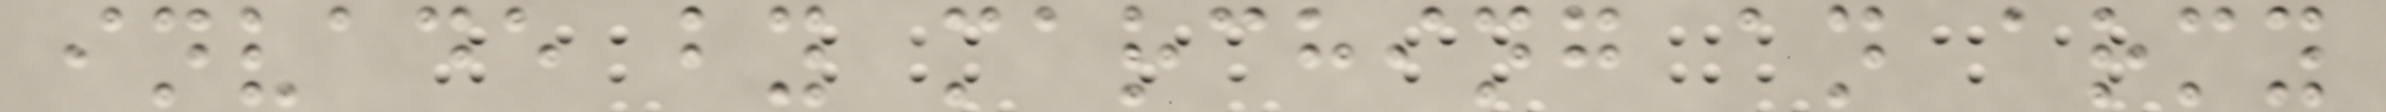invade by marching an army
